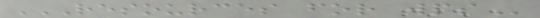RESOURCES FOR WPS
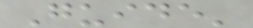Guide'
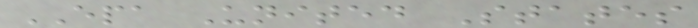EPA United States
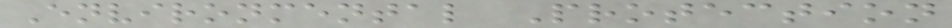Environmental Protection
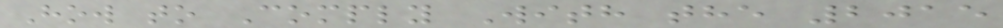How to Comply With the 2015
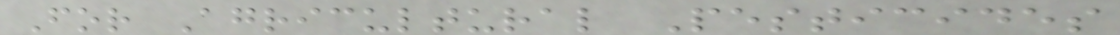For Agricultural Pesticides
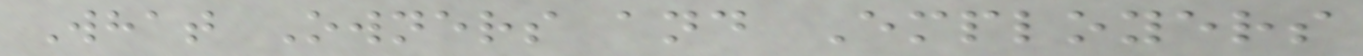What Owners and Employers
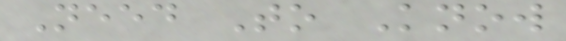Need To Know
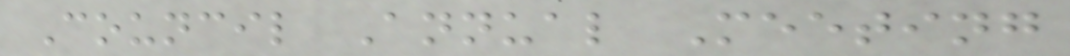Council Annual Meeting
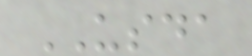USDA
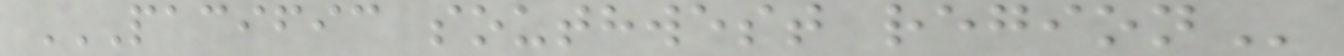PACIFIC SOUTHWEST REGION
